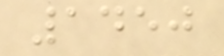1450
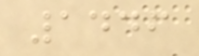1446
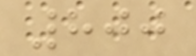800
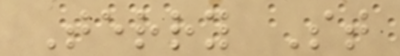Terry St
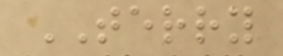TERRY
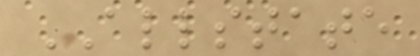ALLSTATE
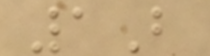1B
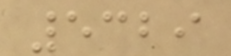5329
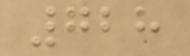728
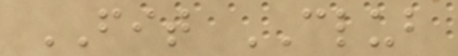FIT CLUB
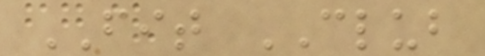FIT CLUB
